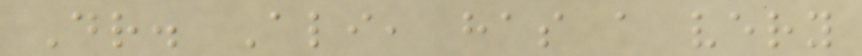Dr. Ali, has a very
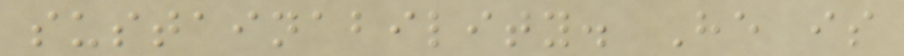sustainability. He is
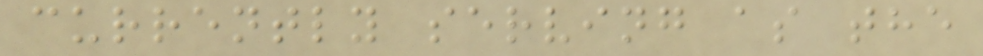currently serving as the
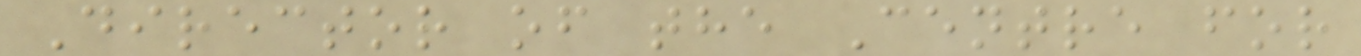Director of the Centre for
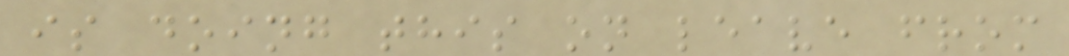is doing this on leave from
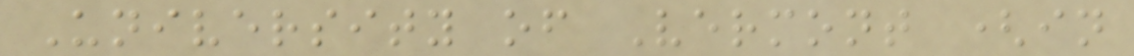University of Vermont (in
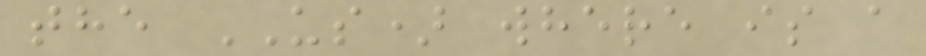the US) where is a
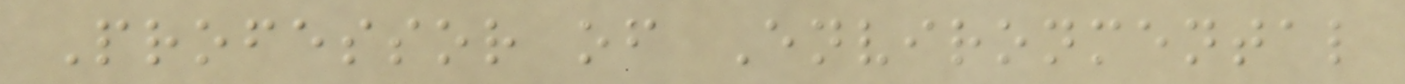Professor of Environmental
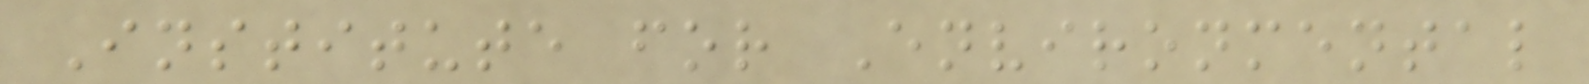Institute for Environmental
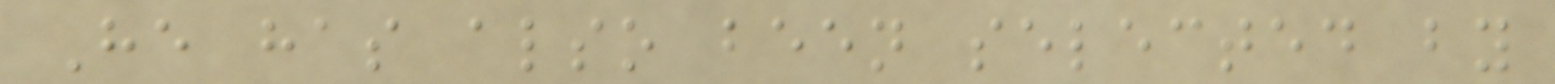He has also been selected by
